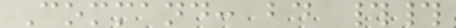Command: bd ##
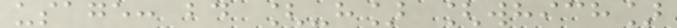usage: bd [-h] [which]
